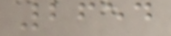2654
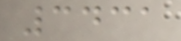3431
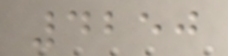4250
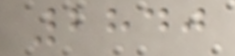2840
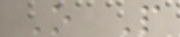O P
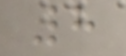8
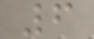6
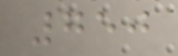750
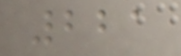221
